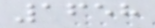1658
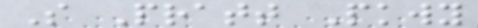S Pratt Pkwy
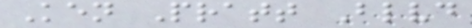Ken Pratt Blvd
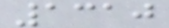1310
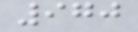970
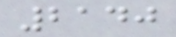2140
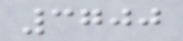3700
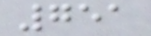751
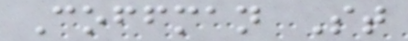Coffman St
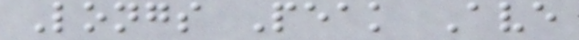Longs Peak Ave
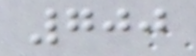700
